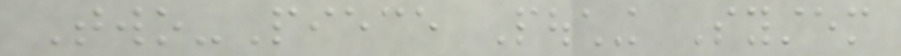Two-Piece Pouching System
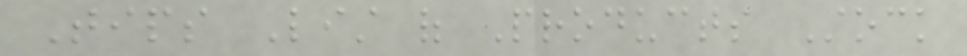Tips List of Products Stock
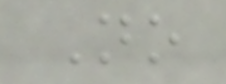No
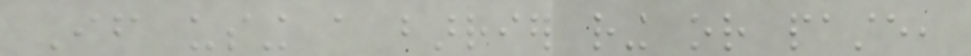If using a barrier ring or paste,
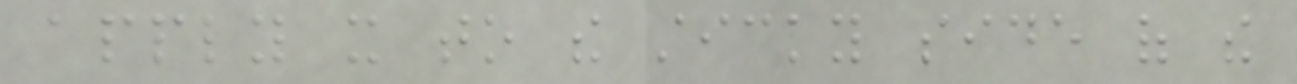apply it to the sticky side of the
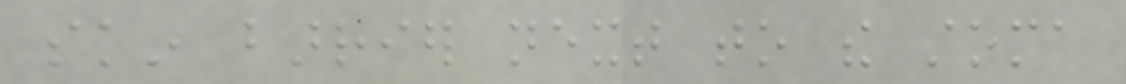skin barrier next to the stoma
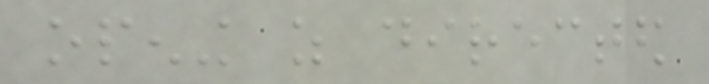opening as directed
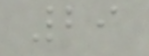29
